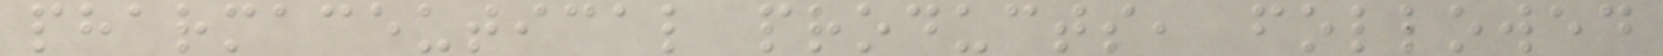pharmaceutical products, followed
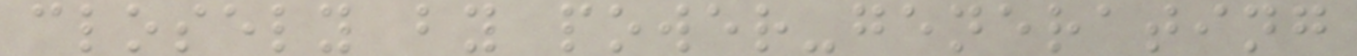closely by power-generating
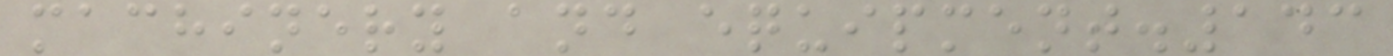machinery and equipment.143
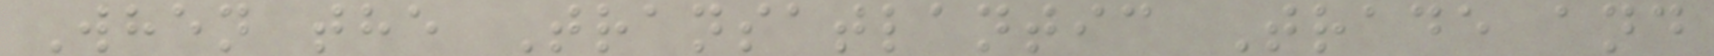When the Transatlantic Trade and
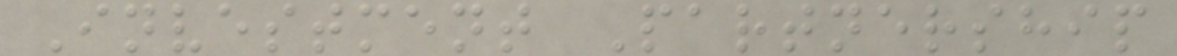Investment Partnership
